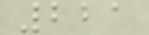221
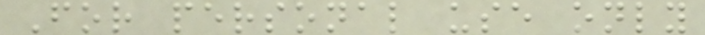For personal use only
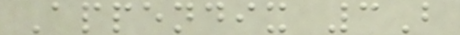Appendix 3B
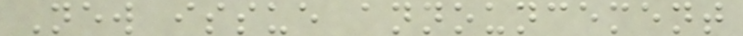New issue announcement
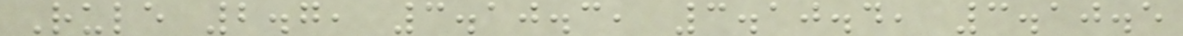Rule 2.7, 3.10.3, 3.10.4, 3.10.5
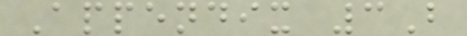Appendix 3B
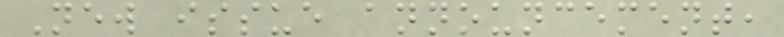New issue announcement,
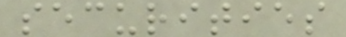securities
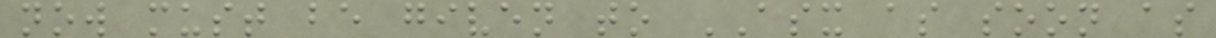now must be given to ASX as soon as
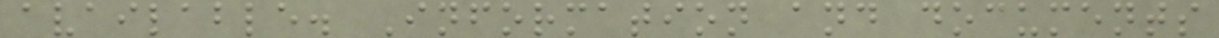available. Information and documents
